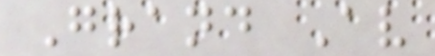Grand Av
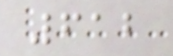612
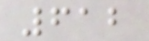612
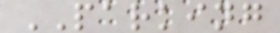PARKING
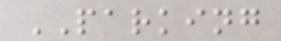PARKING
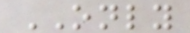ONLY
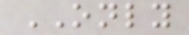ONLY
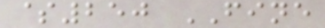$250 FINE
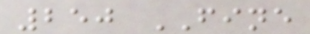250 FINE
